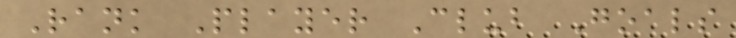Rank Player Club Goals
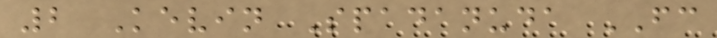2 Kevin Spadanuda FC
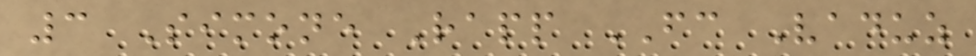3 Simone Rapp FC Vaduz
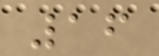16
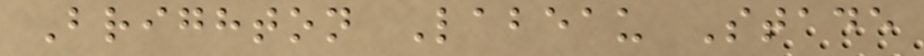Brighton Labeau Stade
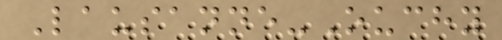Lausanne-Ouchy
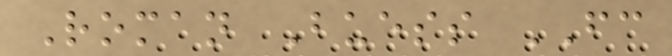Roman Buess FC
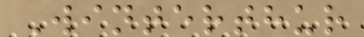Winterthur
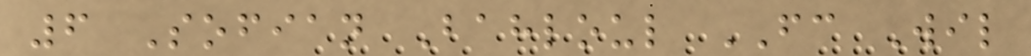6 Sofian Bahloul FC Wil
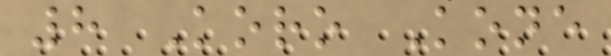8 Koro Kone
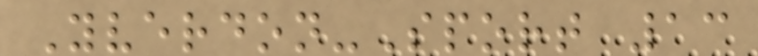Yverdon-Sport 13
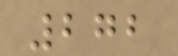272
